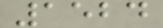1524
